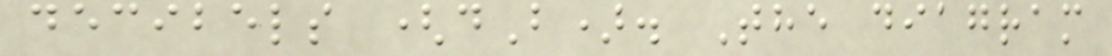decibels (dB). The diagram
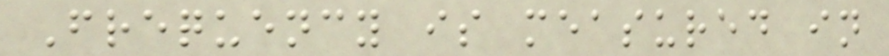Frequency is measured in
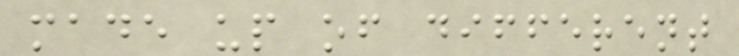made up of different
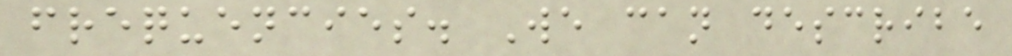frequencies. We can describe
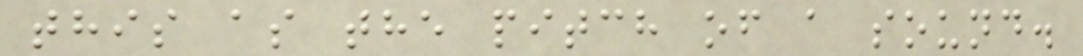this as the pitch of a sound.
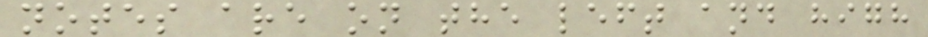notes are on the left and high
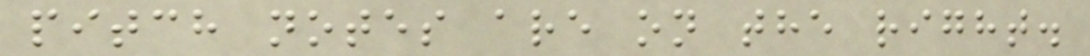pitch notes are on the right.
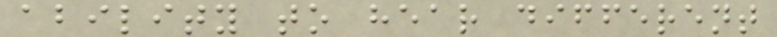ability to hear different
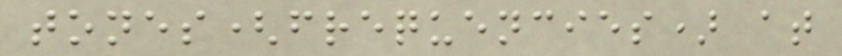tones(frequencies) at
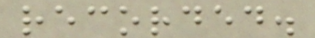recorded.
